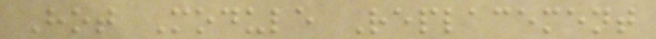Hot Module Replacement
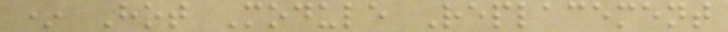* Hot Module Replacement
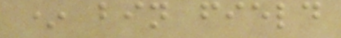* bin field
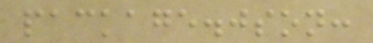package.json:
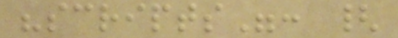"scripts": {
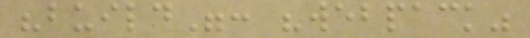"build": "webpack"
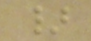}
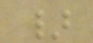}
